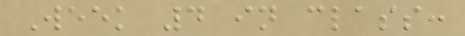Week 4 in class:
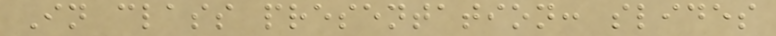In class presentation: slides
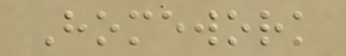Homework
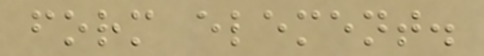form element.
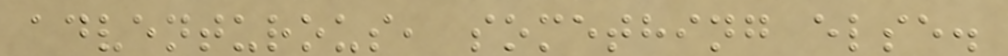adventurous, something else.
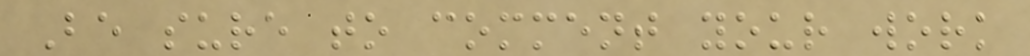Be sure to comment your work
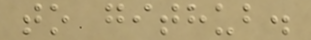to github.
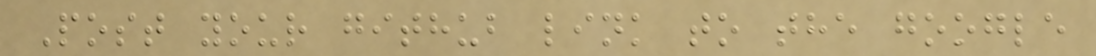Post your github link to the google
